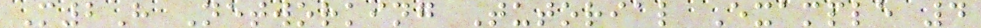M2H Networking Tutorial Example 4
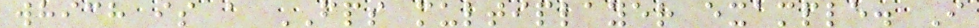which is a FPS multiplayer example. I
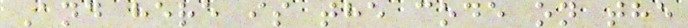And here is the code on the
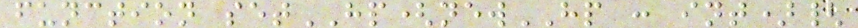function setHP(newHP : int){
